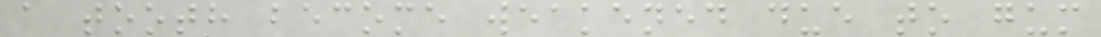a tooth become weakened due to gum
